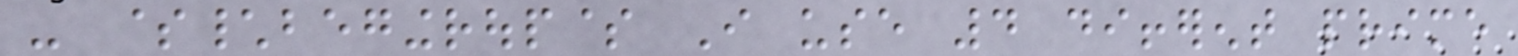- $\begingroup$ I use 4 different prime
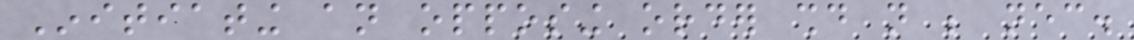Initiating an opposing order should not be necessary.
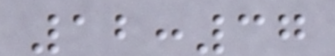12:37
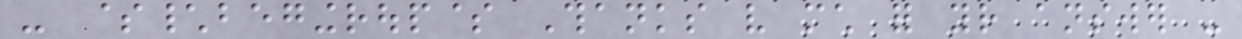- $\begingroup$ Thanks very much for your answer -
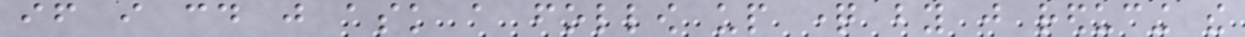if i could just ask a follow up question by just reducing the
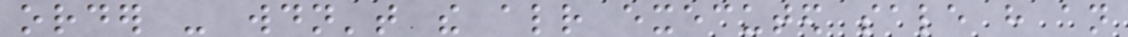order - wouldn't the already executed sale have an
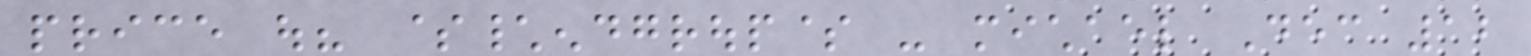price out? $\endgroup$ - michael Dec 12
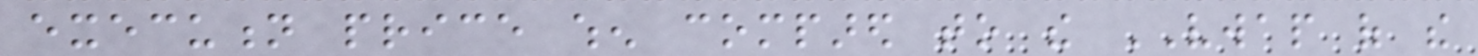execution price when compared to the VWAP of the
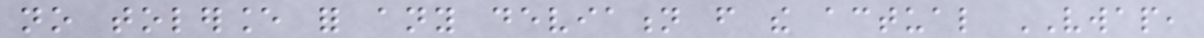no tolerance for any deviation from the actual VWAP,
